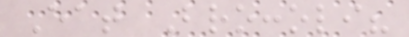Eat Broccoli?
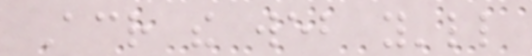Across the web you'll
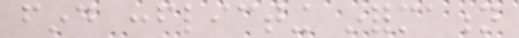find conflicting information
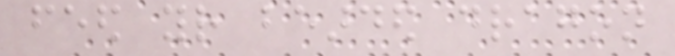feed your bearded dragon
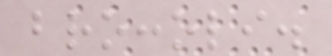broccoli.
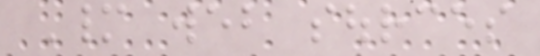Many web sources
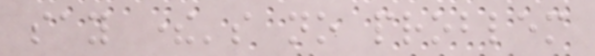say there's no problem
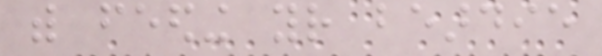with feeding your beardie
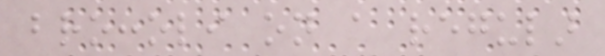broccoli on a regular
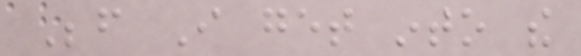Before I get into the
